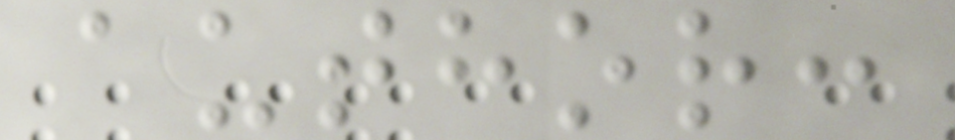author:
